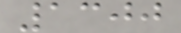1300
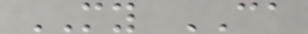MY CA
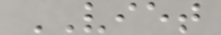VIET
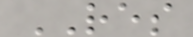RES
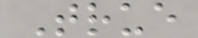True
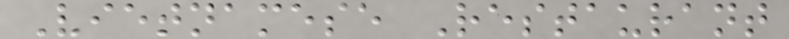Vietnamese Restaurant
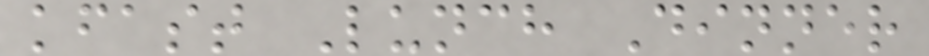kfast Lunch Dinner
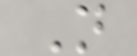N
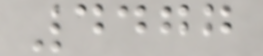4477
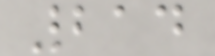214
